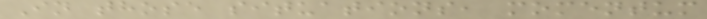In those situations, momentum
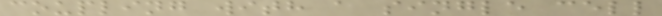coupling with a single cell
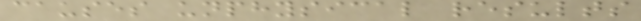causes unphysical results
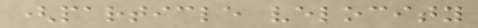(particle velocity
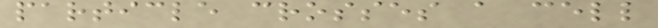particle crosses a cell
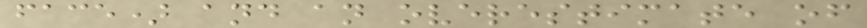face) and an overestimate of
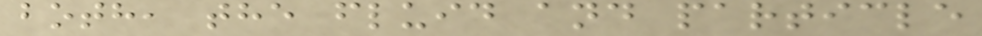both, the fluid and particle
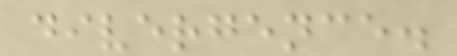divergence.
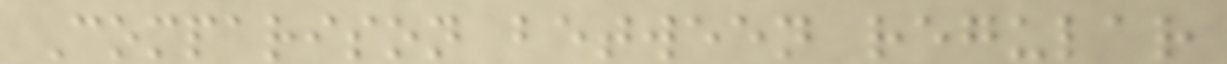Comparison between regular
